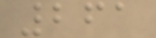261
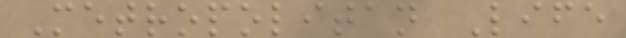Metropolitan Life
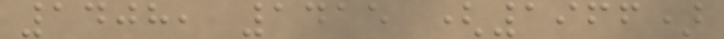1408, 1415 (1966)
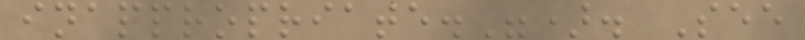inappropriate."). See
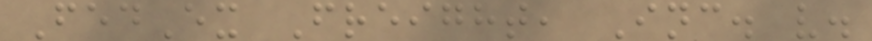FedEx Freight, Inc. v.
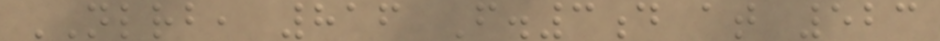NLRB, 816 F.3d at 523
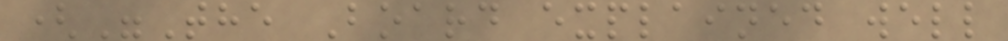("The Board explained well
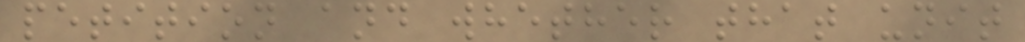petition and whether that unit
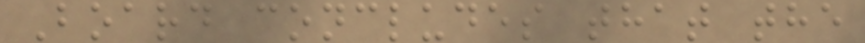Board concludes that the
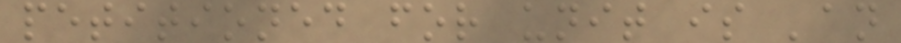petitioned for unit is 'an
